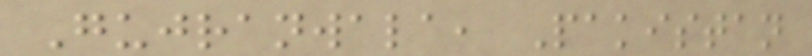Gujranwala, Pakistan
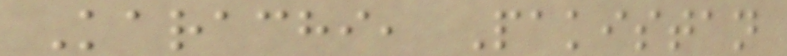Karachi, Pakistan
